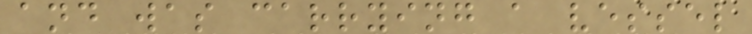and was carrying a vessel
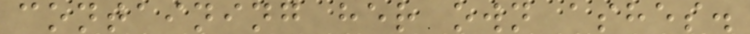containing her own ashes.
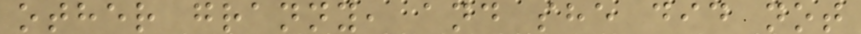other granny, and she did not
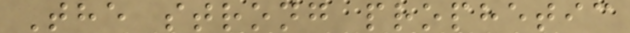The strong prophetic
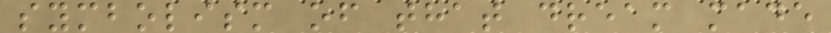symbolism of that dream made
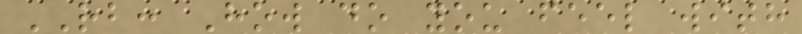RB: How do you feel with
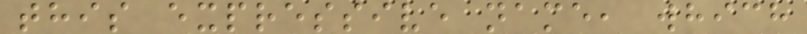this expressive name, which
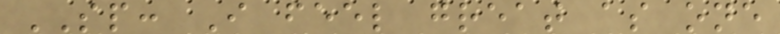SP: I feel great as one
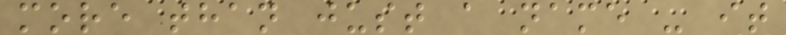more than just a name - it
